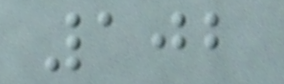102
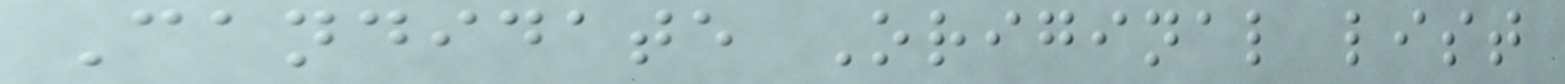Candidate Original list
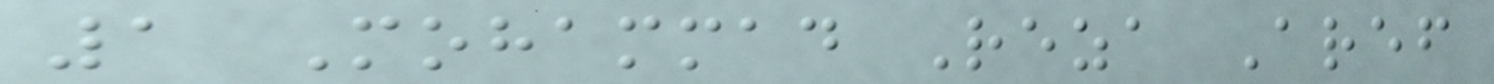1 Mohammad Reza Aref
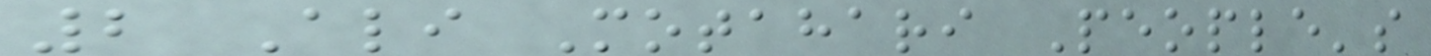2 Ali Motahari People's
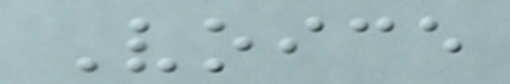Voice
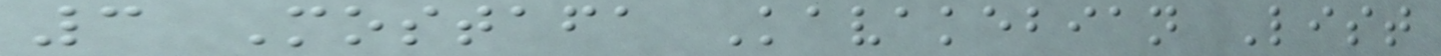3 Mostafa Kavakebian List
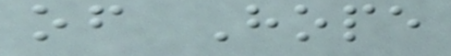of Hope
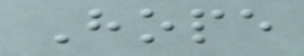Hope
